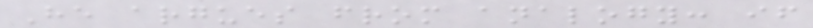He argues from analogy: if
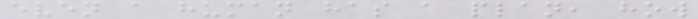even a human has a plan, how
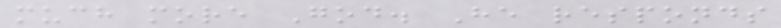much more God. He responds
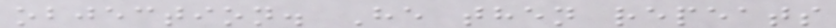objection. He then repeats
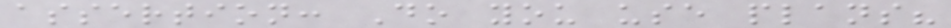assertion: Do you use plans?
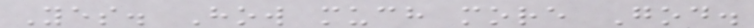Yes. How much more God.
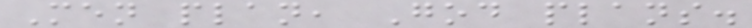Men plan, God plans.
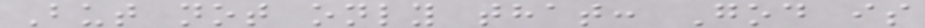But not only that: God is
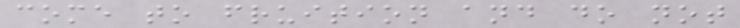come to fruition and do not
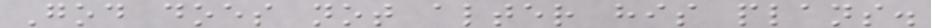God does not alter his plans.
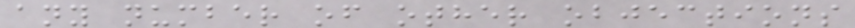any number of other objections
